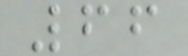66
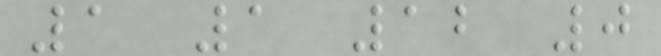1 1 12 0
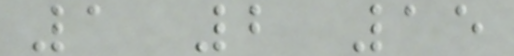1 2 15
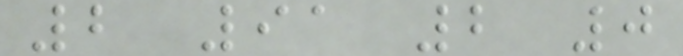2 91 2 0
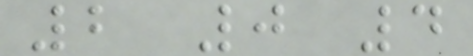2 0 4
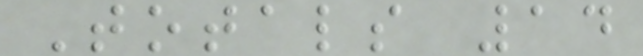Totals 14
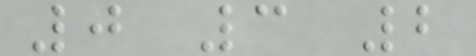0 3 2
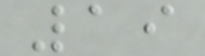19
